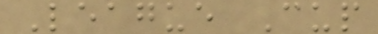League Cup
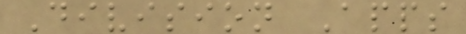Division Apps
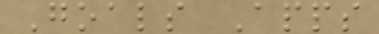Goals Apps
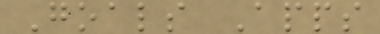Goals Apps
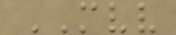MVV
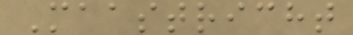Maastricht
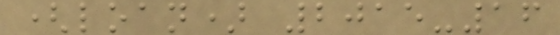(loan) 2015-16
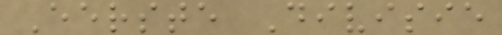Eerste Divisie
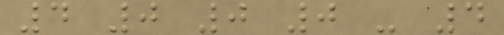4 0 0 0 - 4
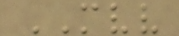MVV
